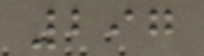297
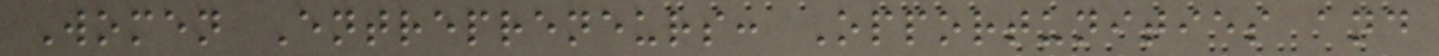Women Entrepreneurs: Opportunities and
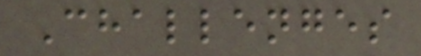Challenges
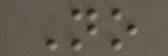No
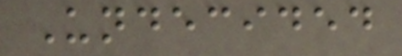Undecided
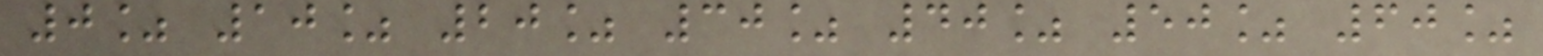0% 10% 20% 30% 40% 50% 60%
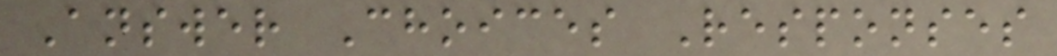Answer Choices Responses
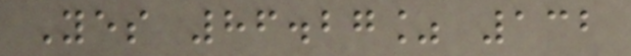Yes 86.27% 132
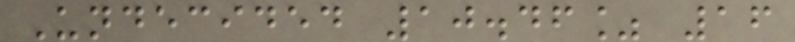Undecided 10.46% 16
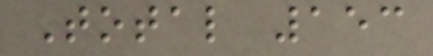Total 153
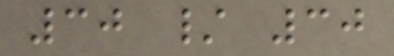30 / 30
